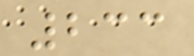233
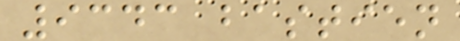9343 bastien
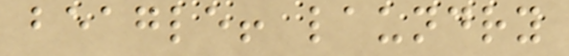beagle! laundry
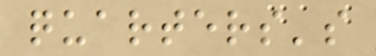quarters's
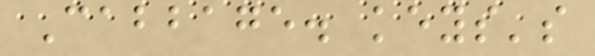Cabbage. keys's
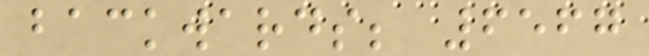backwards; 6567
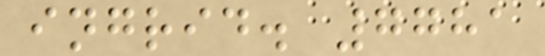ingrid. 7781
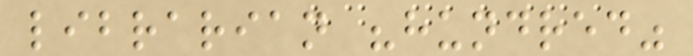librarian "hundred"
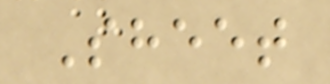Sheet
